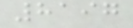8197
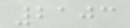2103
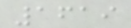1619
